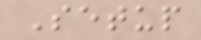Setup
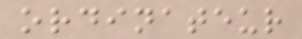ordinateur
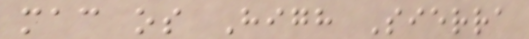mac os High Sierra
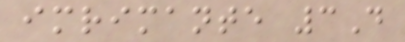imrimante 3D
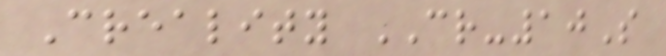Creality CR-10S
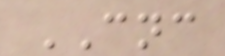CNC
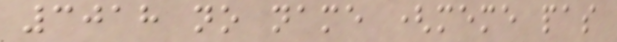3018 no name (meme pas
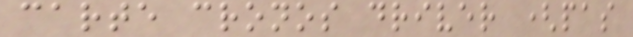carte cronos driver (pas
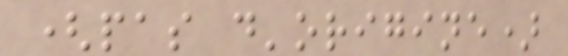(pas d'origine)
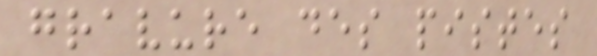gravure des pistes
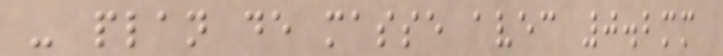- plan de masse avec 0.2mm
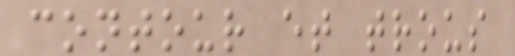contour et trous
